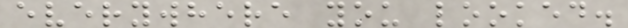everywhere you looked.
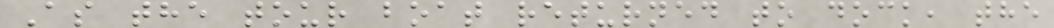As the tour boat returned to dock, the
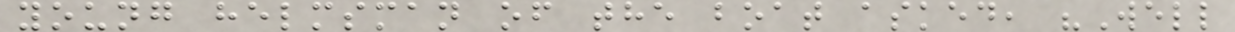young helmsman of the boat asked, "Well
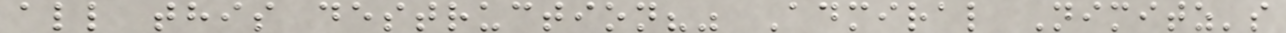all this destruction?" Admiral Nimitz's
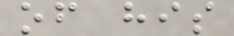of his
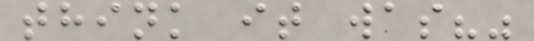think it was?"
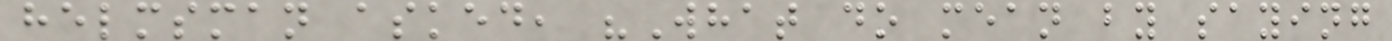helmsman asked, "What do mean by saying
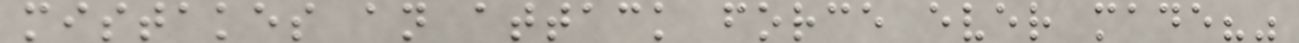mistakes an attack force ever made?"
